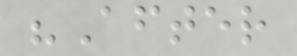"After
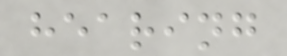hearing
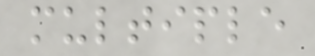multiple
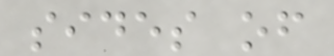sides of
